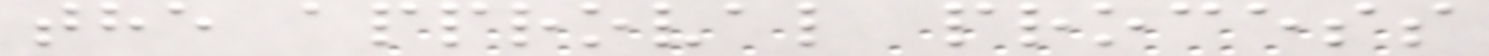the approval process
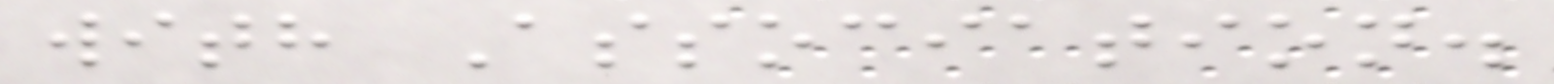with Association.
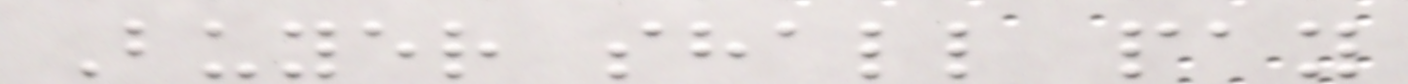Buyer shall pay
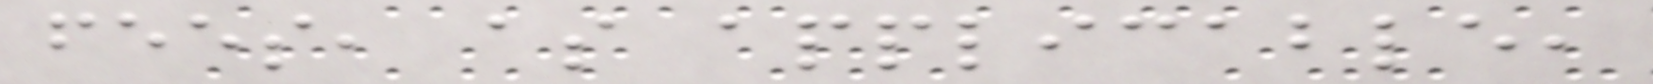fees, as applicable,
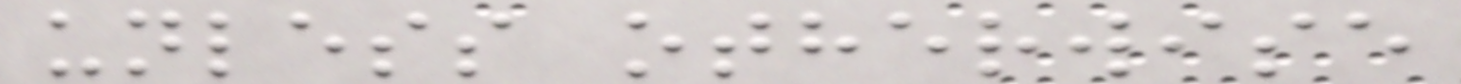unless otherwise
